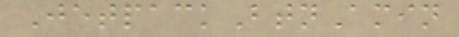JetpackBtnAmin
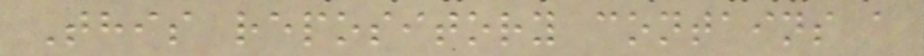This repository contains a
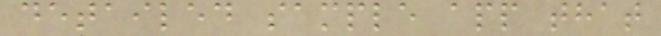detailed sample app that
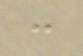:
